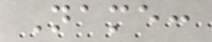Name:
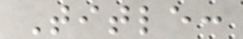Title:
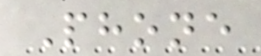Phone
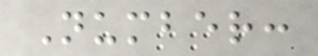Number:
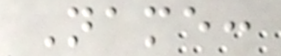Name:
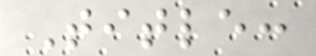Title:
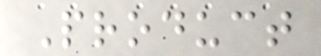Product
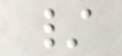/
